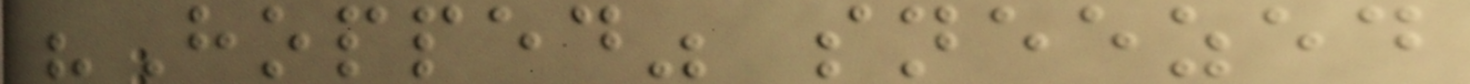"Hopped" sneezed
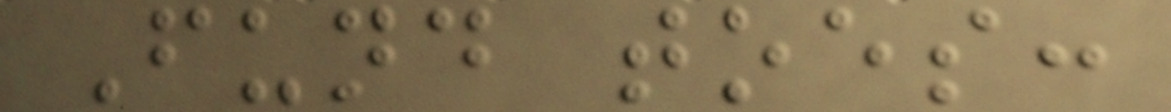Fund toes:
